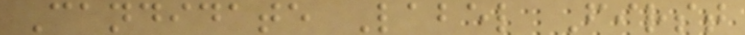Candidate Label First
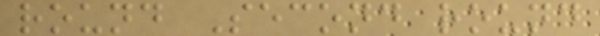round Second round
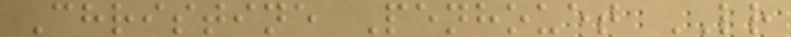Christine Penhouet LR
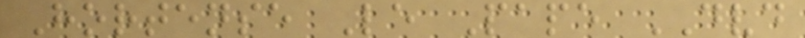Hortense Le Pape DVD
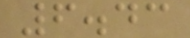6.43
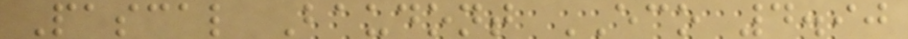Pascal Baudont ECO 4.90
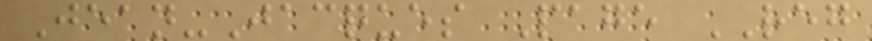Jean-Jacques Page REG
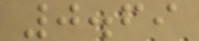0.69
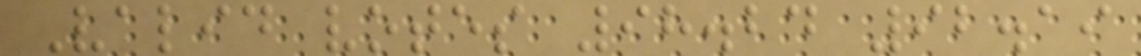Valid votes 98.24 92.19
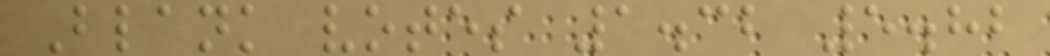Blank votes 1.32 5.82
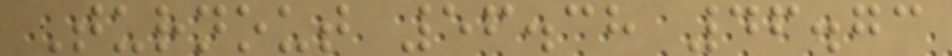Turnout 56.38 46.73
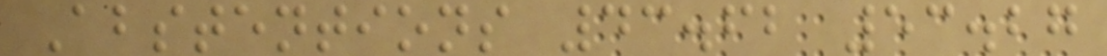Abstentions 43.62 53.27
